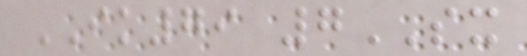IK79 7SX
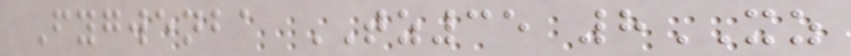Fygwenba TZ35 8XZ
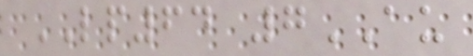LP64 7AU
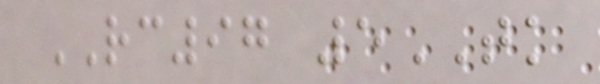RC97 5TK
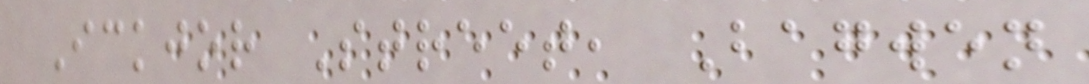Ickjor Street, Bagwen
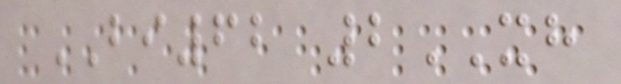BI62 2XH
